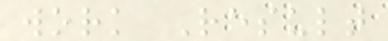work Result
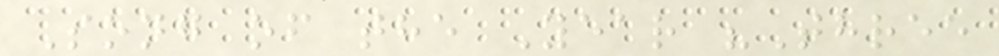Song of the Year "Three
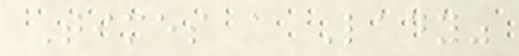Times a Lady"
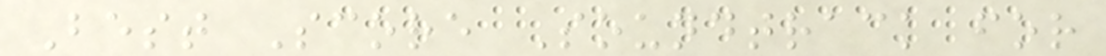Best Score Soundtrack for
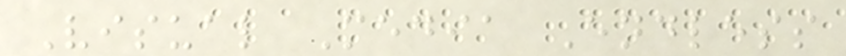Visual Media Endless
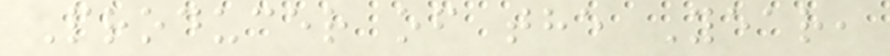Producer of the Year,
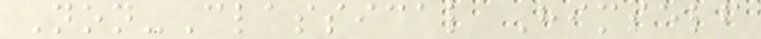Non-Classical Himself
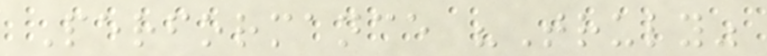Performance "Truly"
